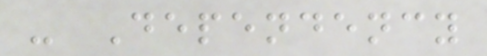- Dependency
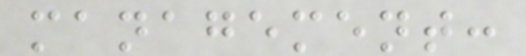management:
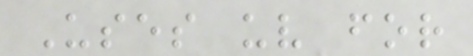Uses uv for
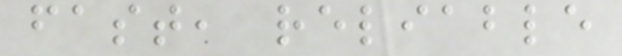fast, reliable
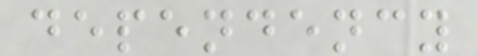dependency
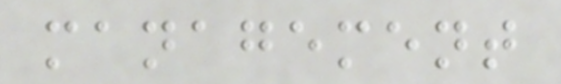management
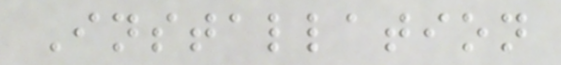Installation
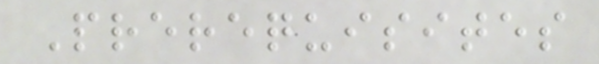Prerequisites
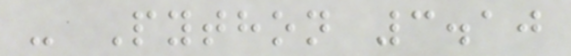- Python 3.10
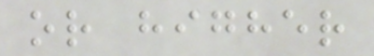or higher
